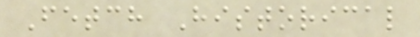Fetch Historical
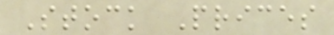Stock Prices
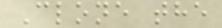Clone the
